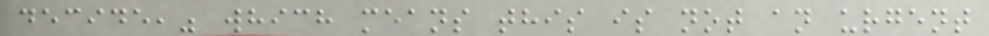decide," which means this is not an urgent
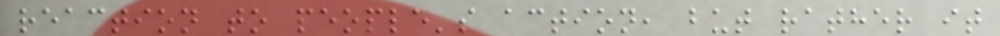reaction to people's action, but rather it
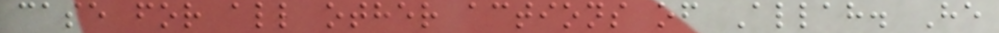case for all other actions of Allah. He
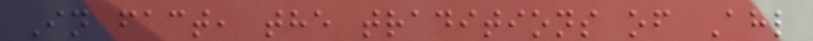In fact, the traditions of Ahl
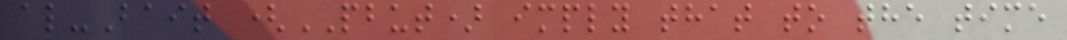al-Bait (PBUT) imply that to the time
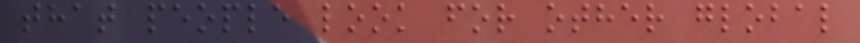that people look for other global
